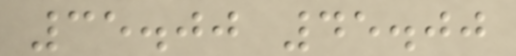35.00 45.00
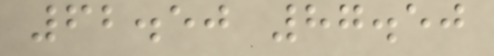62.50 87.50
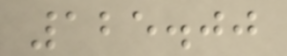125.00
